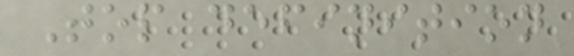Top definition
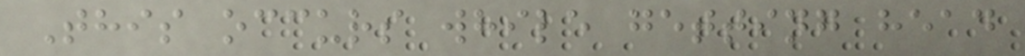This occurs while getting head
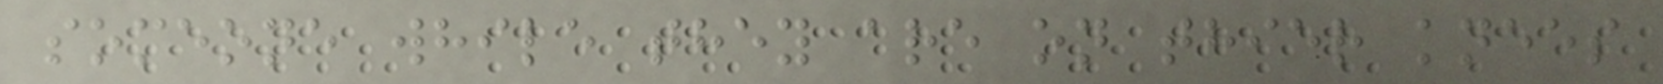someone while they are on thier knees
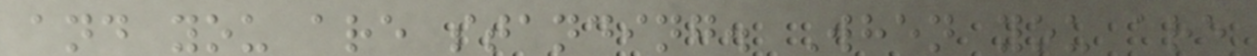and you are standing. When you are
